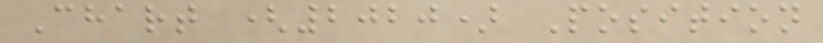Chart (2020) Position
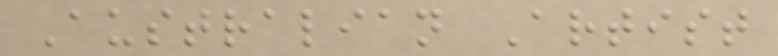Australian Artist
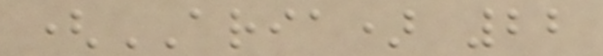(ARIA) 22
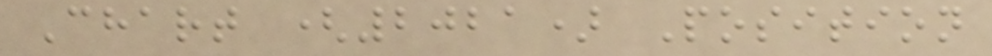Chart (2021) Position
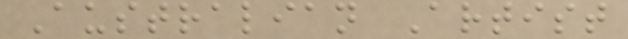Australian Artist
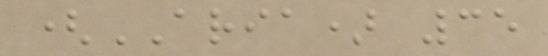(ARIA) 35
